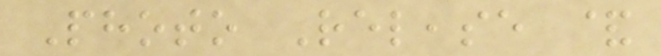Photo Release &
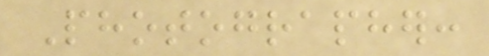Photographer:
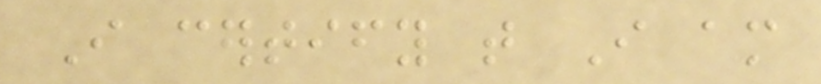I certify that I am
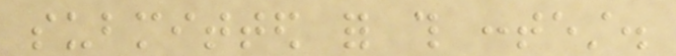submitted for this contest.
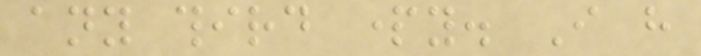any third party. I have
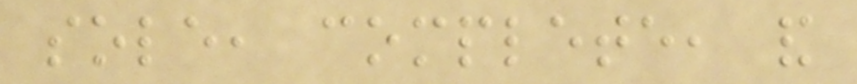sole, complete, and
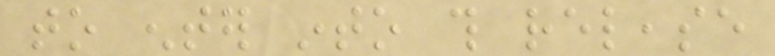to enter into this release
